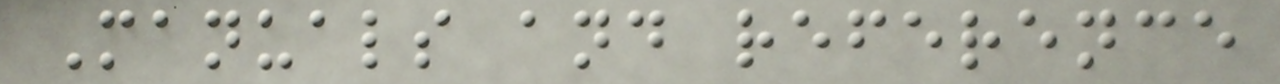Manuals and reference
